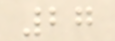27
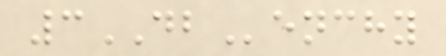3DBenchy
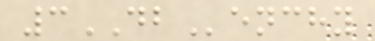3DBenchy
